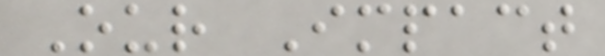Our Impact
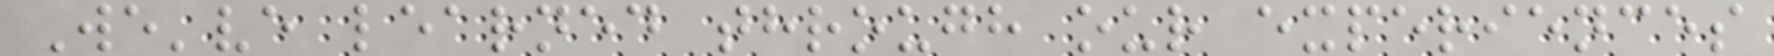We've learned through our experiences
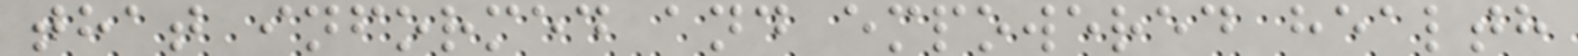that informed and empowered health
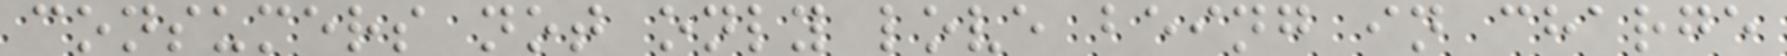consumers not only love being in charge
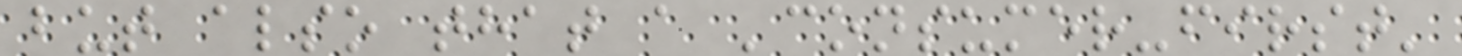but also that a 'consumer-first'
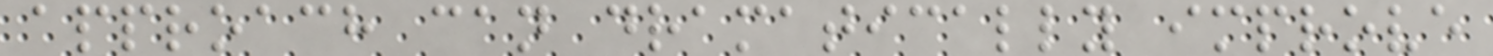approach can dramatically improve
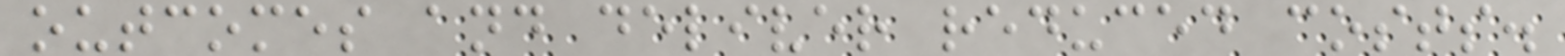outcomes and deliver reduced costs.
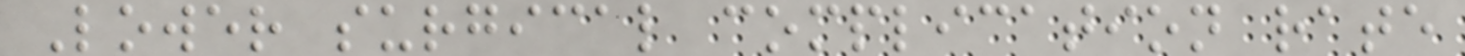Lower surgical complication rate
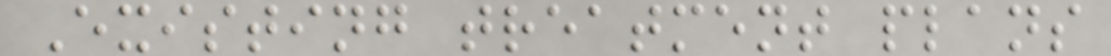Existing treatment plans
